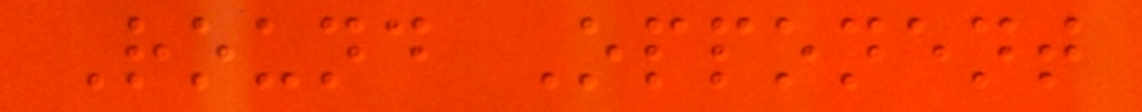Round Opponent
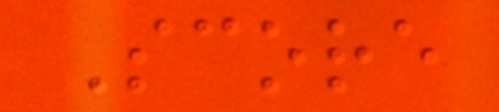Score
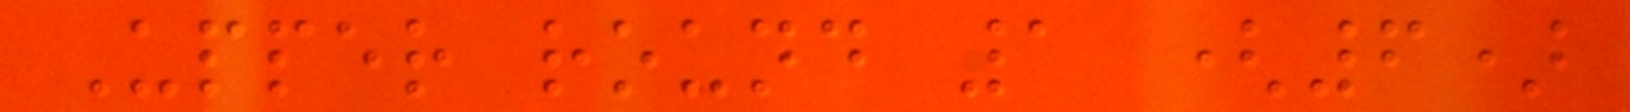Upper round 1 (6)
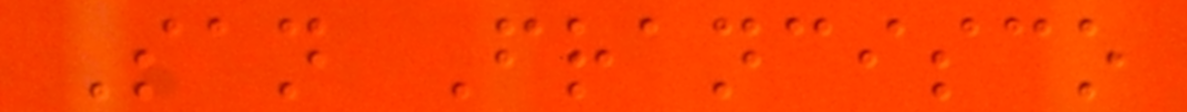San Francisco
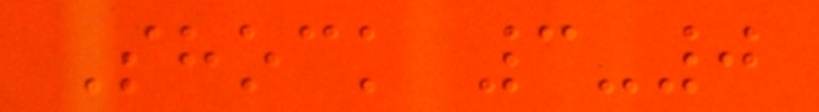Shock 3-0
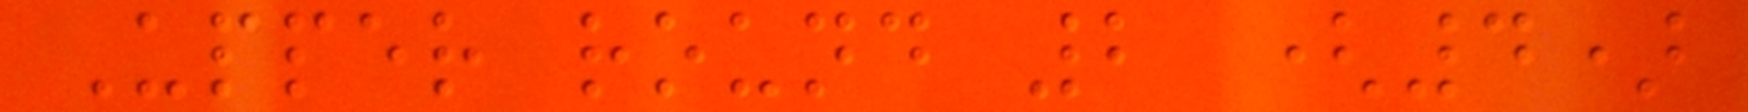Upper round 2 (4)
